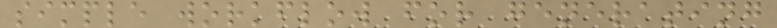simple workflow for generating
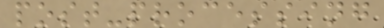post-processing
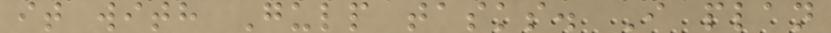it with Gulp tasks. I plan
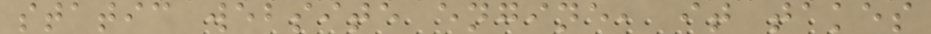static website engine, it takes
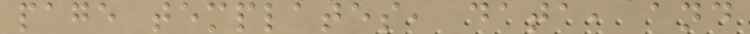page templates, data, and
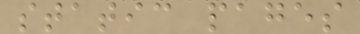static pages
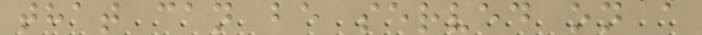that can be served on a
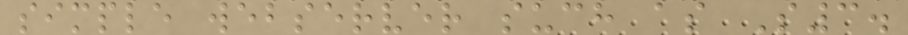simple webserver such as S3.
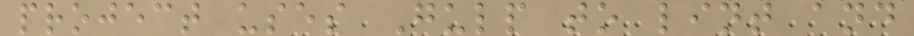project uses Gulp to lint and
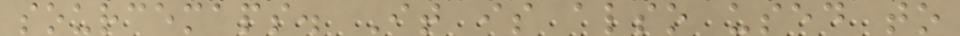sourcemaps. It is also used to
